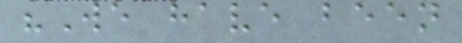"We have been
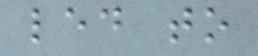led to
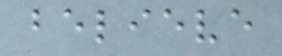believe
